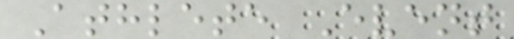Athlete Event
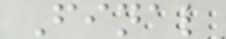Final
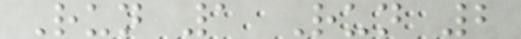Run 1 Run 2
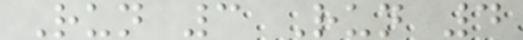Run 3 Run 4
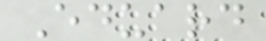Eduard
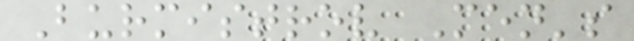Burmistrov Men's
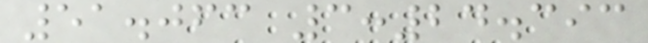51.063 3:24.393
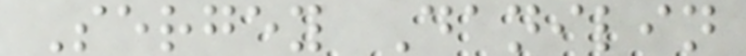Sergey Danilin
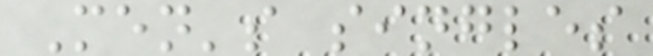Men's singles
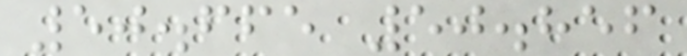50.665 50.856
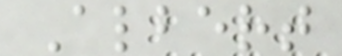Albert
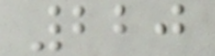220
